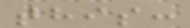this:
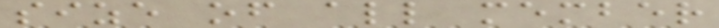size of all member
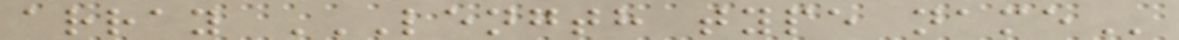array LENGTH TYPE NAME
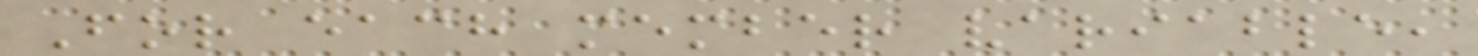For each member variable,
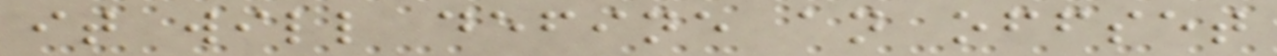it will define an offset
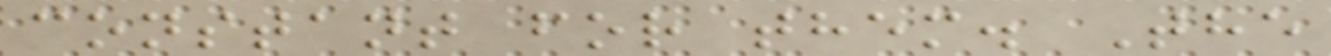constant for them. The
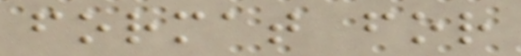format for
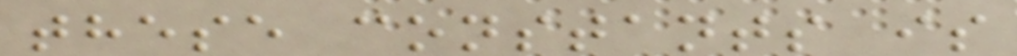these constants is
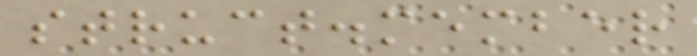struct.member
